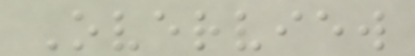Overview
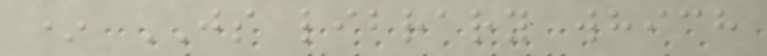* JS library which
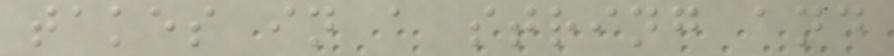takes in a string and
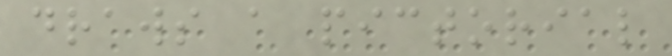draws a pictorial
